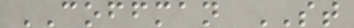COFFMAN ST
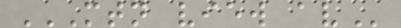MTN VIEW AV
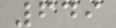649
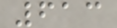613
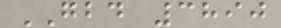GBD 3890
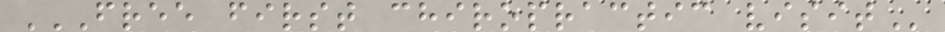FREE FIRST CHIROPRACTIC VISIT
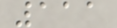111
